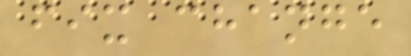fix change
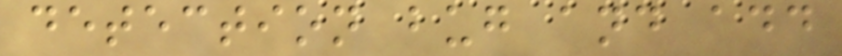detection bug and add
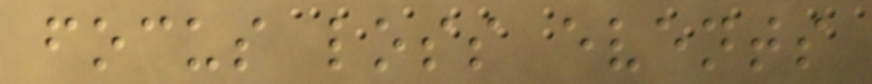focus loss events
